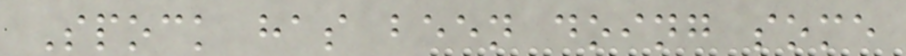Spock has been doing some
